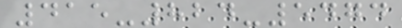415-824-5474
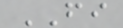FI
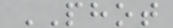PHOT
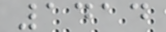1414
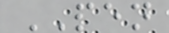PEN
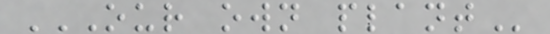OUR OWN PLANT
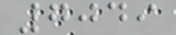7049
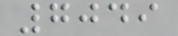7049
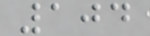104
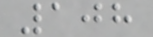108
